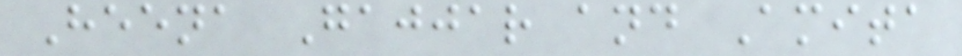Heena Gajjar and Amita
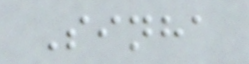Sinha
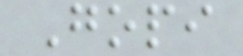Gopi
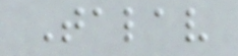Talav
